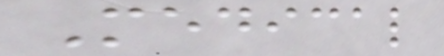Medical
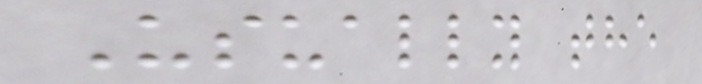Usually the
